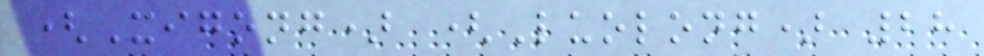(Xigong) (Luolong) 28
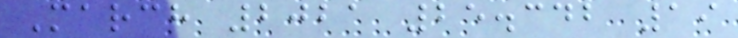March 2021 25.342 19
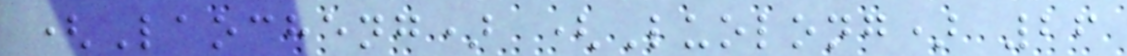(Laocheng) (Luolong) 26
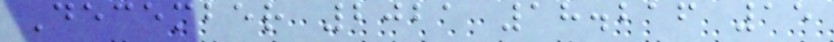December 2021 18.216 15
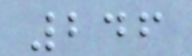246
